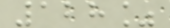128%
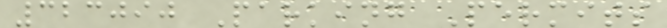323090 Parking Permits
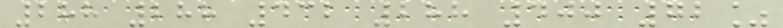288 288 432 288 400 72%
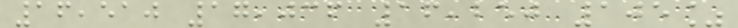16,510 17,036 16,250 105%
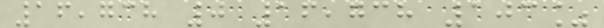16,738 0 16,738 103%
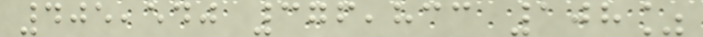405,540 376,833 108%
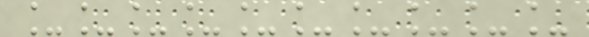__________
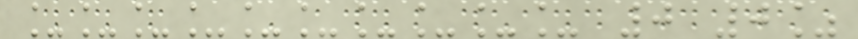__________ 0 0%
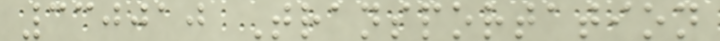330010 Transportation
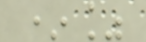*%
